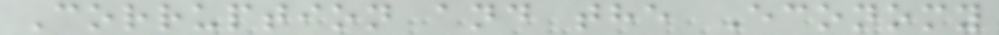Corruption and the Economy
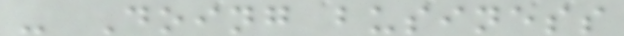- Doing business
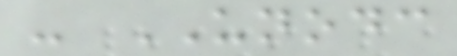- UNODC
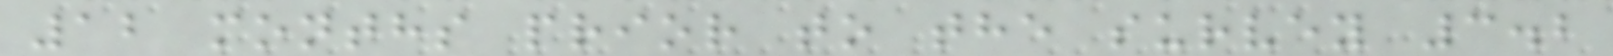12 months prior to the survey 3.2
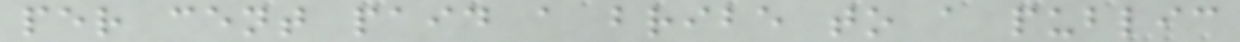per cent paid a bribe to a public
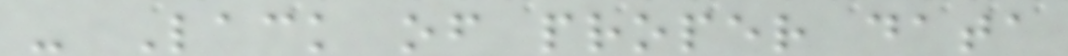- Lack of proper data
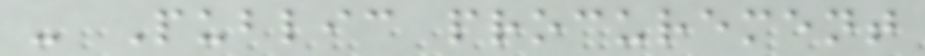- Public procurement
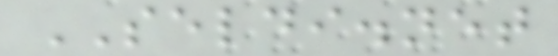SELDI.net
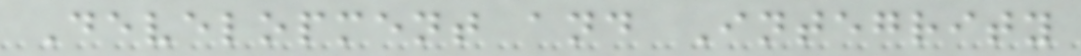Development and Integrity
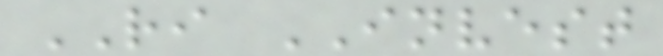RI INVEST
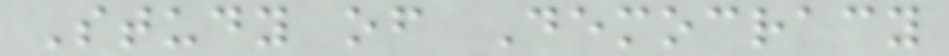Study of Democracy
